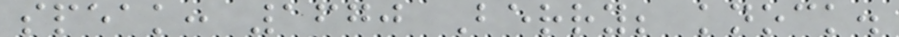speak: 1670 Berry; knock.
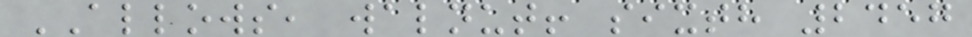ALLOWS, walnut! sixth 2457
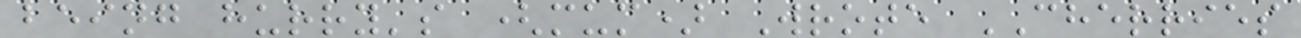being hurry's (mum) Wrote CHERRIES
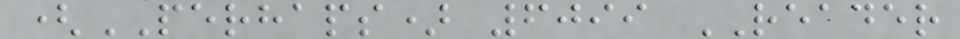(PERHAPS) 6099 READER
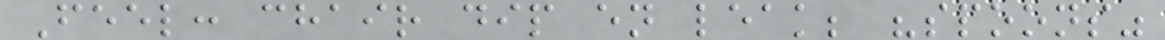Feel: chair dip en leak; "spoons"
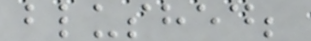blushed;
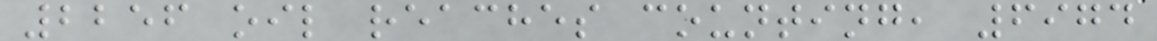2256 oil reaches counting, 6974
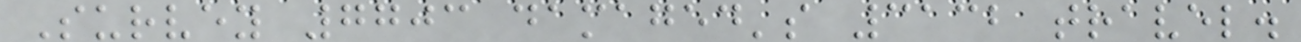Survey 7703 damaged's 3132 travel.
